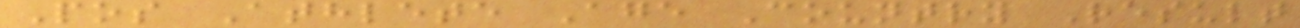Pos Athlete Age Country Result
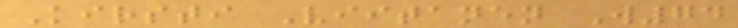Kirsti Viitanen W74
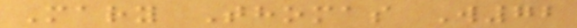Mary Thomas W72
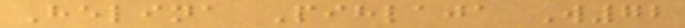Helina Pihlaja W72
